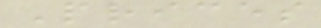Prices
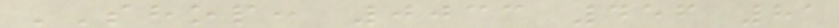SHOP: 0033 456 81
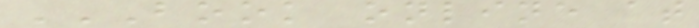BOOK ONLINE AT
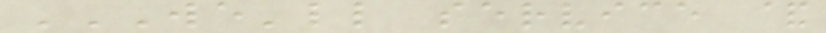WE'LL SERVICE &
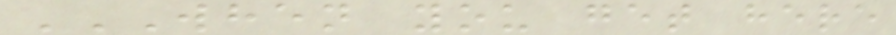WHEN YOU GET HERE
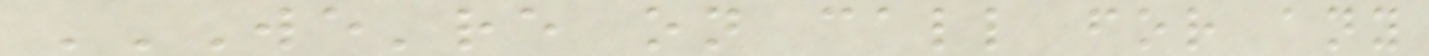WE'RE ON CALL FOR ANY
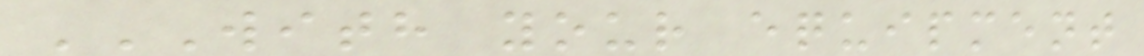WITH YOUR EQUIPMENT
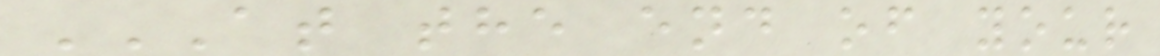AT THE END OF YOUR
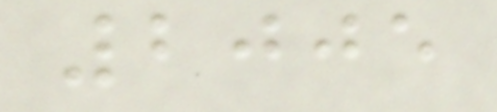2005
